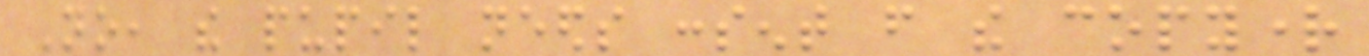No, the pupil needs consent from the copyright
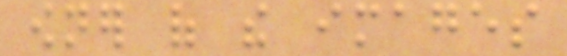owner of the images
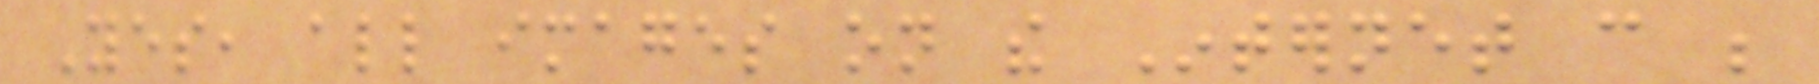Yes, all images on the Internet can be
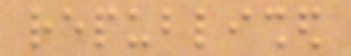republished
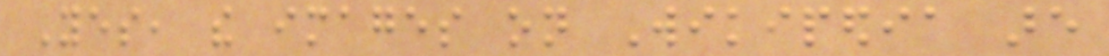Yes, the images on Wikipedia are
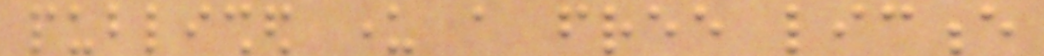published under a free licence
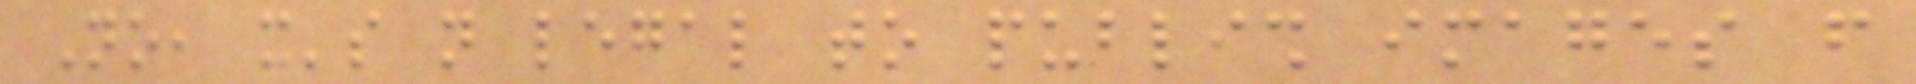No, it's not legal to publish images from
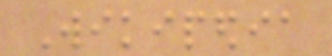Wikipedia
